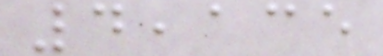4,135
